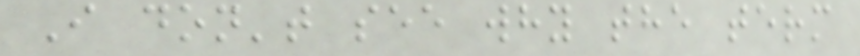I don't see why the term
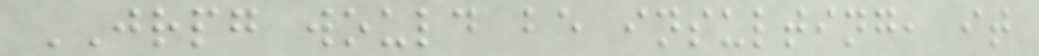JRPG would be insulting, it
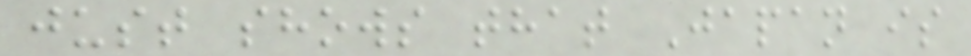just shows that Japan is
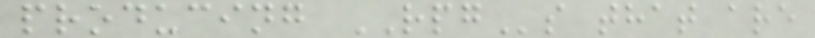producing RPGs that are
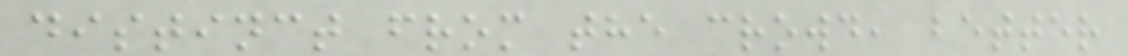distinct from the crowd, better
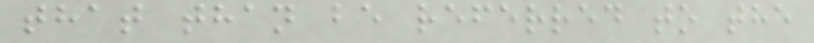that than be referred to the
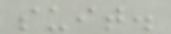suit.
